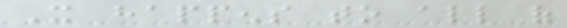It happens to all of
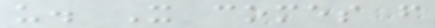us. It comes from
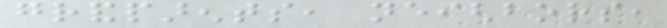grandparents, neighbors,
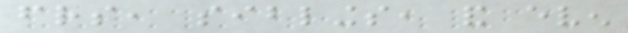friends, siblings, and even
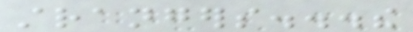strangers...the
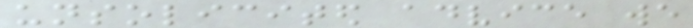unsolicited advice we
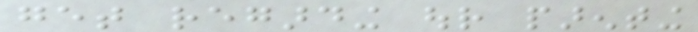get regarding our parenting
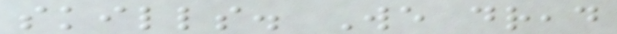skills. We dread
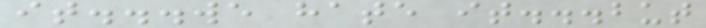it...we hate it...but
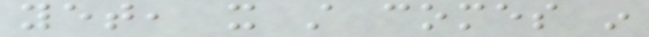yet, it still comes in
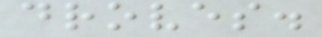droves.
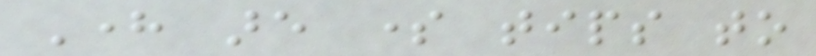Here are some tips to
